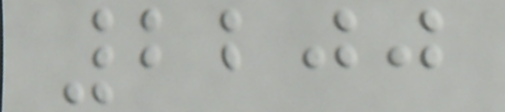2200
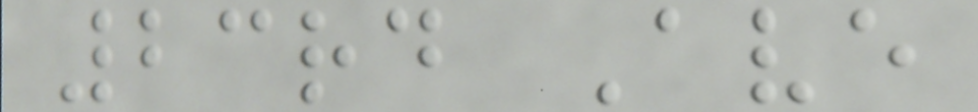23rd Ave
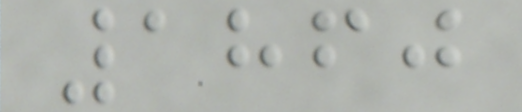1860
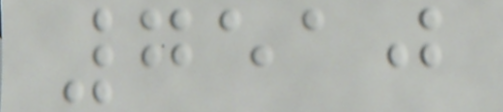7510
